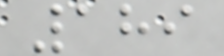189
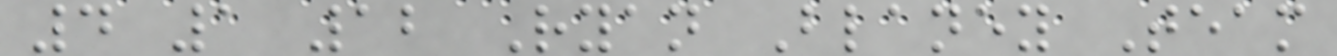4 1 12 Ryan Blaney Team
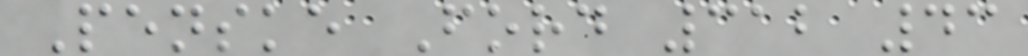Penske Ford 312 43
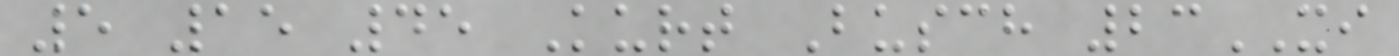5 15 45 Kurt Busch 23XI
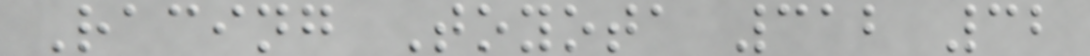Racing Toyota 312 32
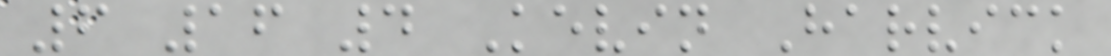6 16 4 Kevin Harvick
